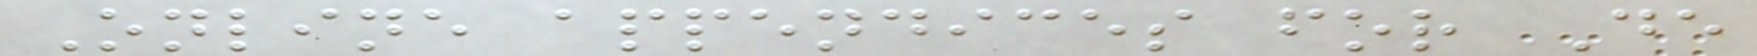Online appendices for De
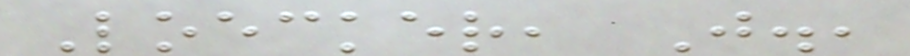Loecker, J.,
